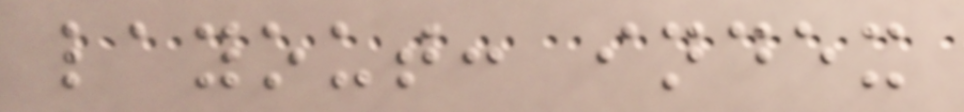layout: index
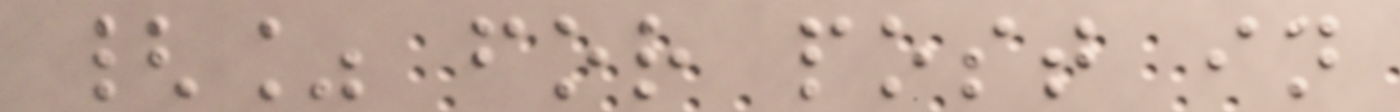{% for post in
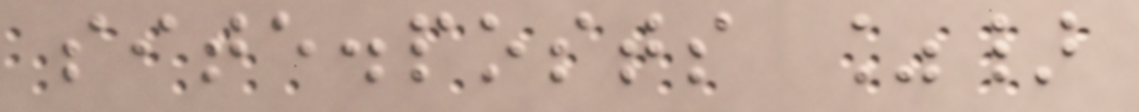site.posts %}
